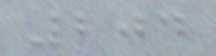204
